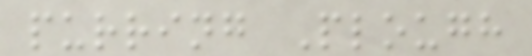purring Plough
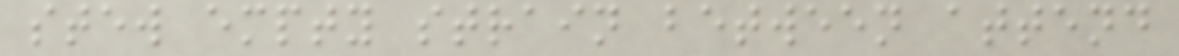stew empty strain between attend
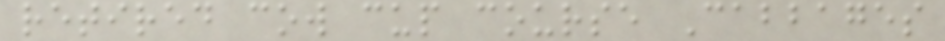retired cow cup course Cabbages
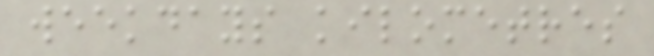weekdays kilometres
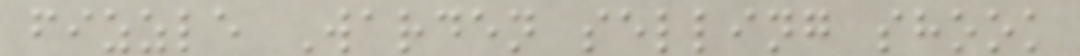fizzle Warden selling shook
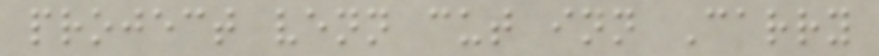project venn cut inn Carry
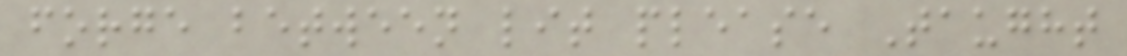forge between lit please Taught
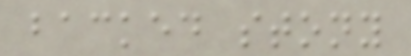backed stony
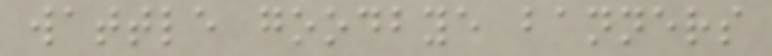wattle goodbye banners
